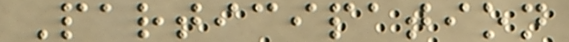Participation
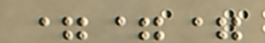===
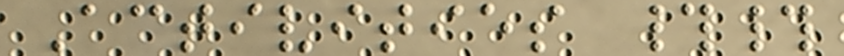Activities ##
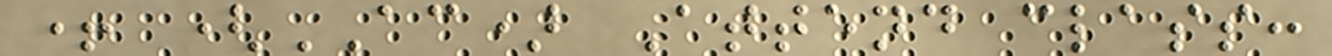+ (AC) Attend class:
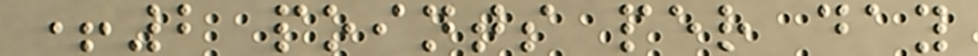+2 points per day
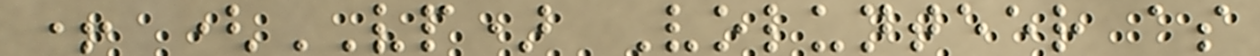+ (VP) Volunteer as
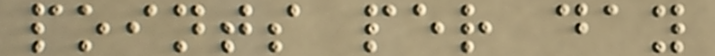points per day
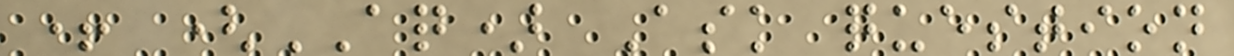+ (AQ) Ask question
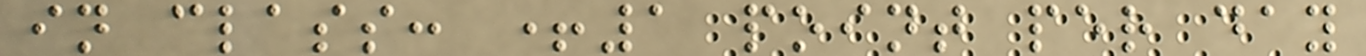in class: +1 point per day
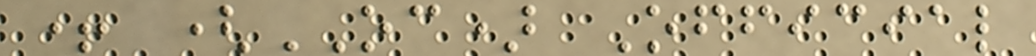+ (OC) Official
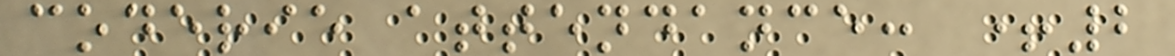coderie attendance: +2
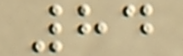84
